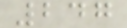247
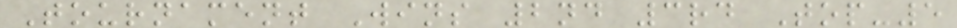Tournament Wins 2nd 3rd Top-5
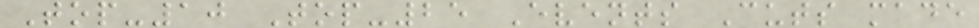Top-10 Top-25 Events Cuts made
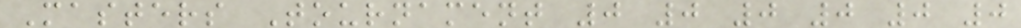Masters Tournament 0 0 0 0 0 0
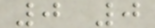0 0
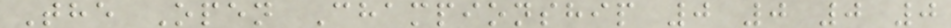The Open Championship 0 0 0 0
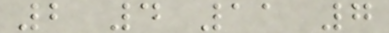2 4 11 7
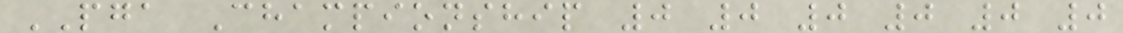PGA Championship 0 0 0 0 0 0
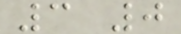3 0
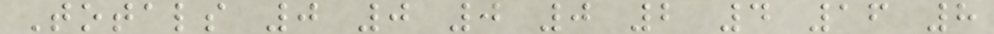Totals 0 0 0 0 2 4 16 8
